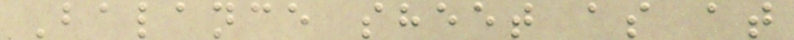Balance sheet as at
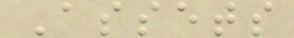Assets
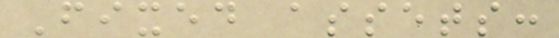Fixed assets:
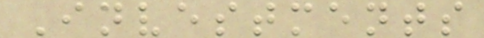Investments
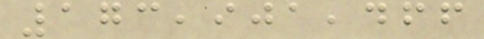173,901,466
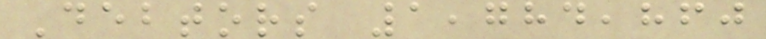Debtors 1,784,860
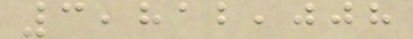3,812,008
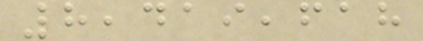8,419,618
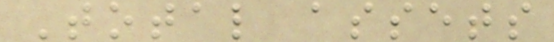Total assets
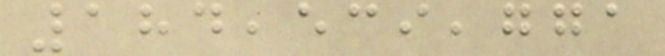184,539,771
